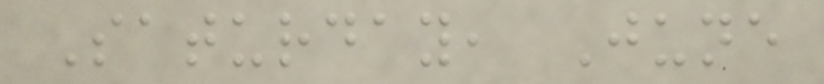Saturday, June
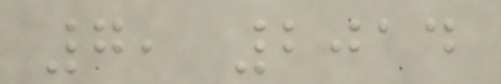7, 2014
